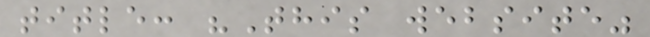title: "This website"
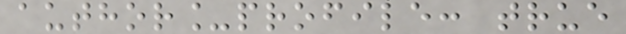author_profile: true
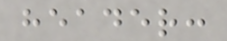header:
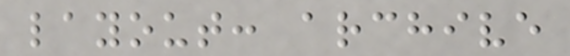layout: archive
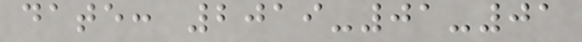date: 2019-01-01
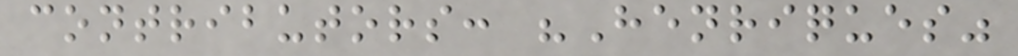contributors: "Henriques"
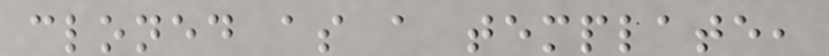cloned as a template,
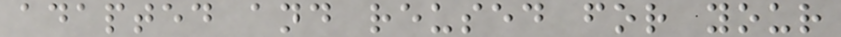adapted and reused for your
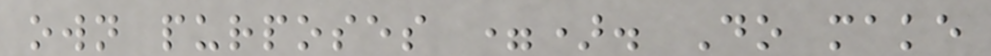own purposes =). Do make
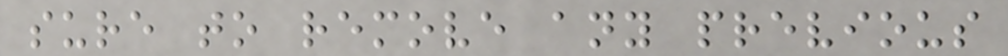sure to remove any previous
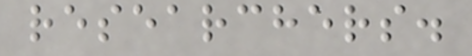researchers.
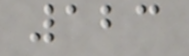123
